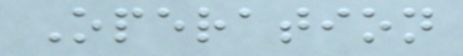Operation
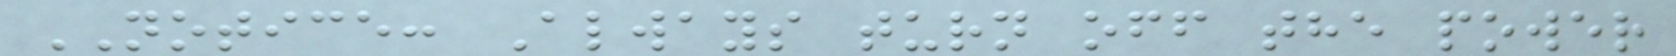NOTICE: Always turn off the power
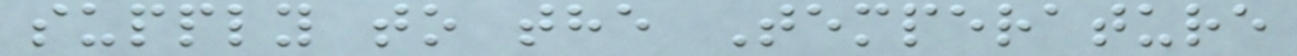supply to the Temperature
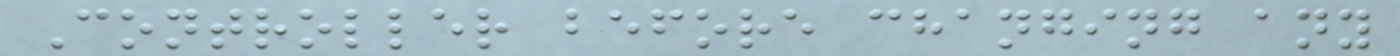Controller before changing any
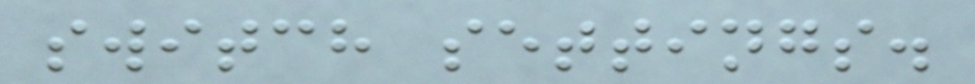switch settings.
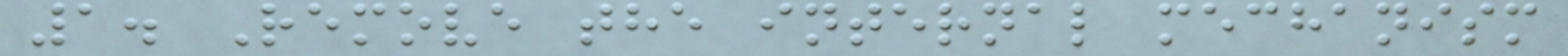1. Remove the internal mechanism
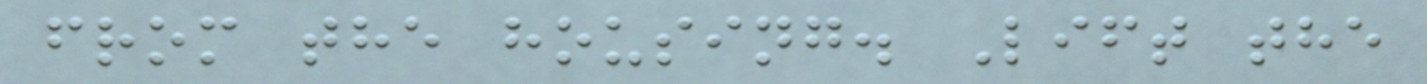from the housing. Lift the
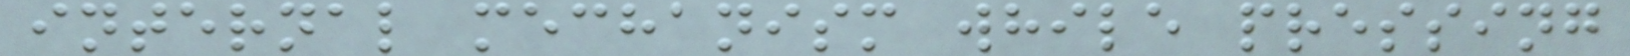internal mechanism while pressing
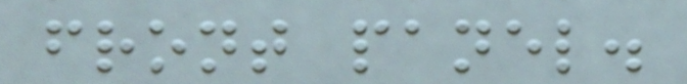front panel.
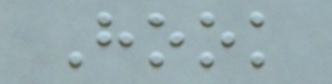Hook
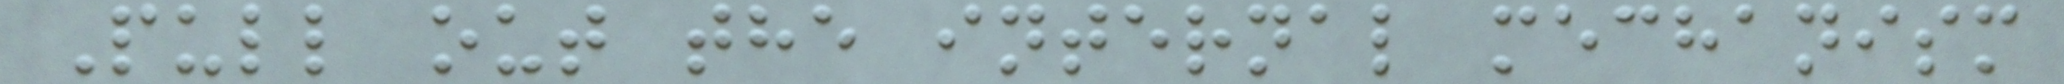Pull out the internal mechanism
